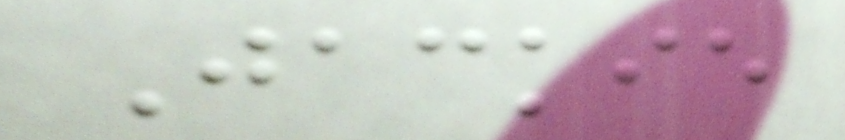Jackie
